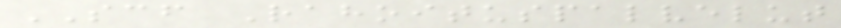SCF Rahoituspalvelut
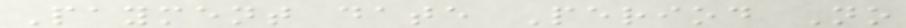Payment date Period No
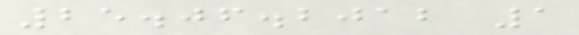25.06.2012 1
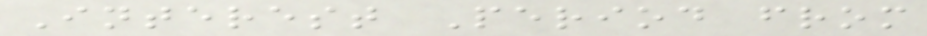Interest Period from
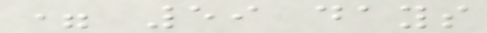= 59 days
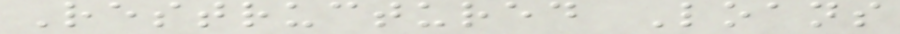Restructured Loans
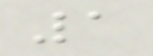1
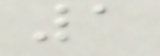1
